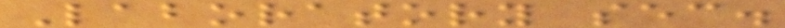Laboratory sec.
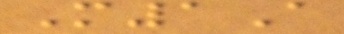M1A
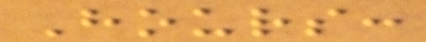Hours:
